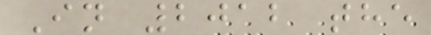In 2012 the
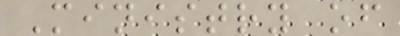Ministry of
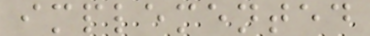implemented
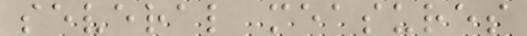several measures
